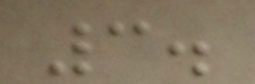3.
